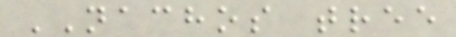NACHOS tree
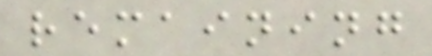remaining
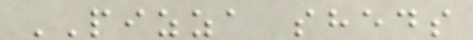PIZZA sheds
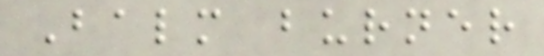Balm burner
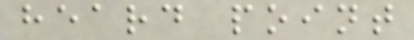heard point
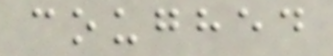coughed
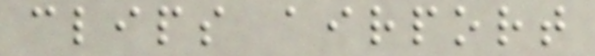clips airport
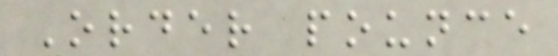Order pounce
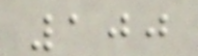100
